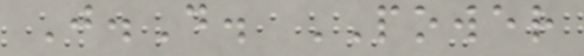J.D. POWER
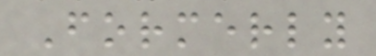Formerly
